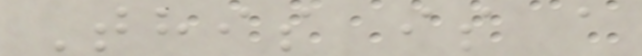This is a
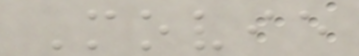Movie
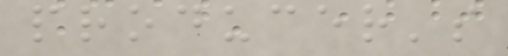producer's
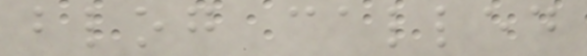blog called
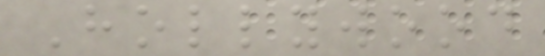Hollywood
